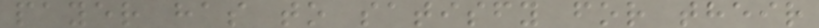payer has to satisfy for their
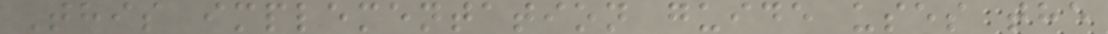This implementation guide uses the
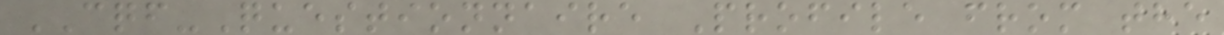CQF-Questionnaire Profile from the
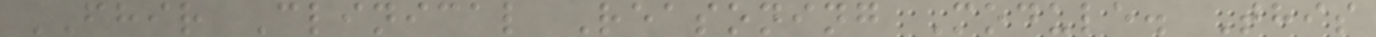FHIR Clinical Reasoning Module. This
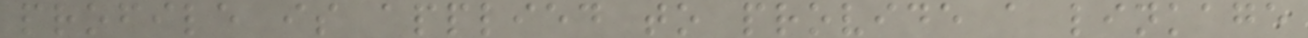profile is applied to provide a linkage
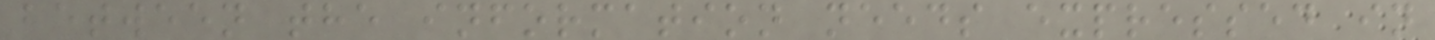between the information needs expressed in
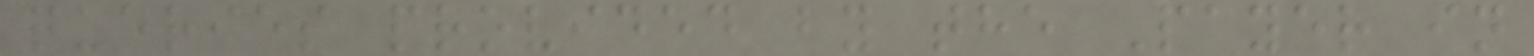queries provided by the Payer in
